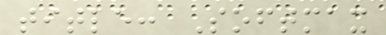title: Softmax
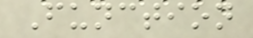Function
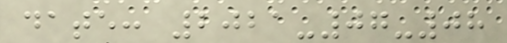date: 2021-07-08
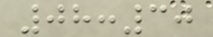08:30
